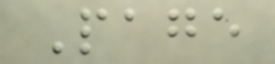Page
